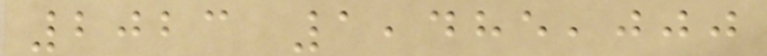2023 1,485,000
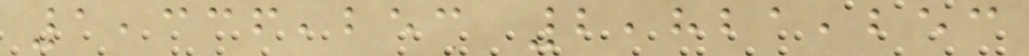1,336,253 2,821,253
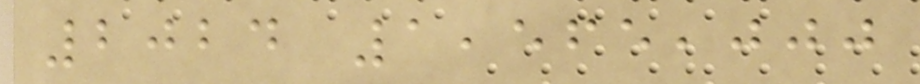2024 1,565,000
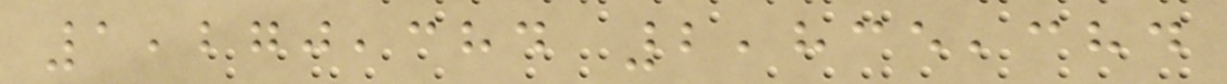1,270,384 2,835,384
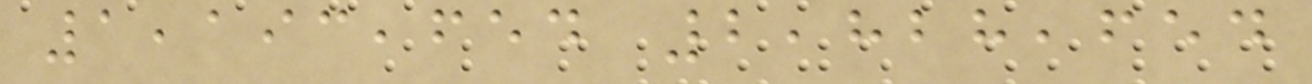1,193,654 2,828,654
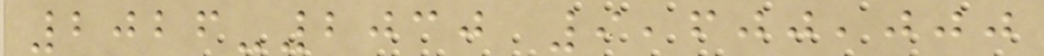2026-2030 9,600,000
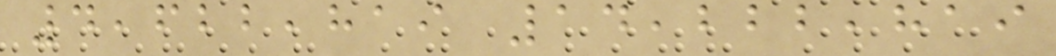4,622,819 14,222,819
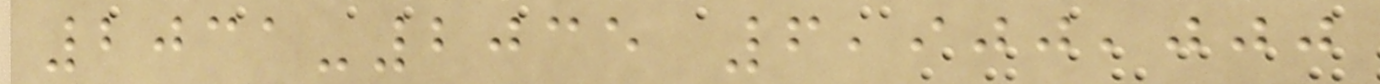2031-2035 6,900,000
